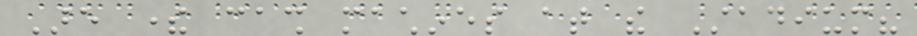Are there cash machines at the Stadium?
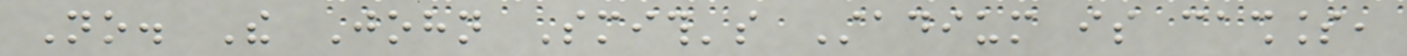No. The John Smith's Stadium is cashless,
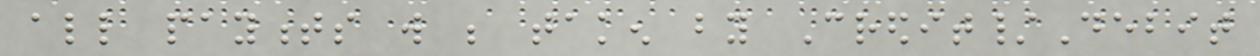all payments will be taken by Credit/Debit
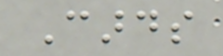Cards
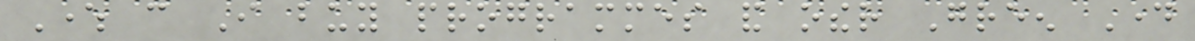Where can I buy programmes and other Green Day
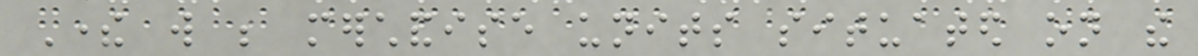There will be merchandise units situated on the
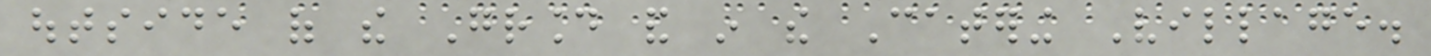outside of the Ground and in the Catering Village.
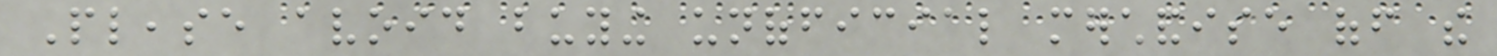Please avoid buying unofficial merchandise off the
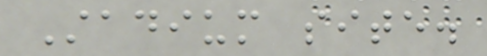Stadium site.
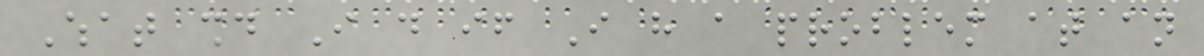What should I do if I have a problem at an
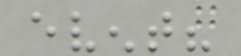event?
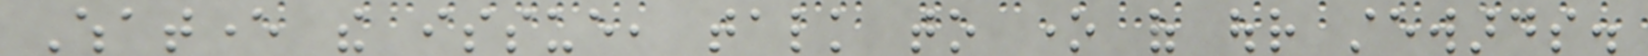Whatever the issue, talk to one of our stewards.
